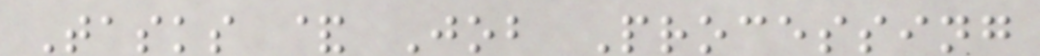Tasks & Job Processing
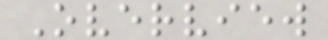Overview
